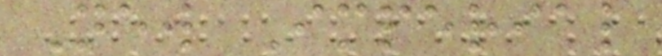New Imperial
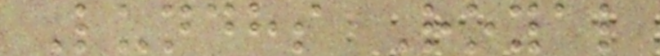Lundhs Royal
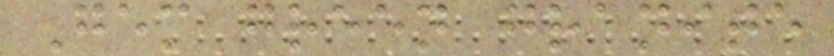Gem green granite
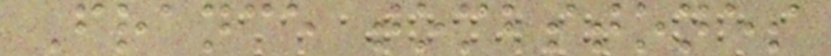France tombstones
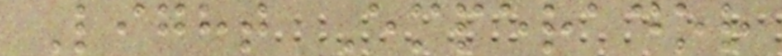Light Emperador
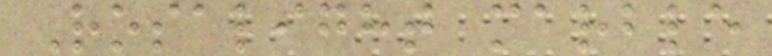Rosalight marble
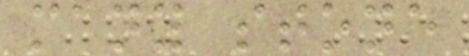many stone
